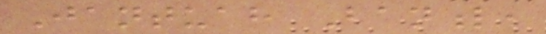Jantuah Banful,
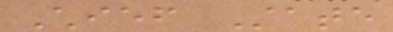Chief State
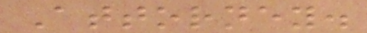Attorney.
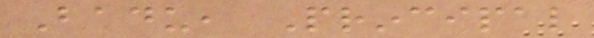Badu, Principal
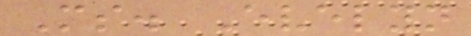Ms. Evelyn
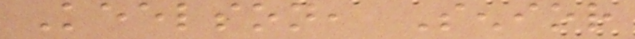Keelson, Senior
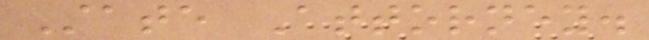State Attorney.
